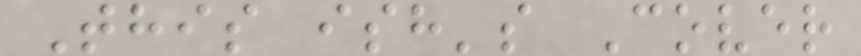This ish's Cover
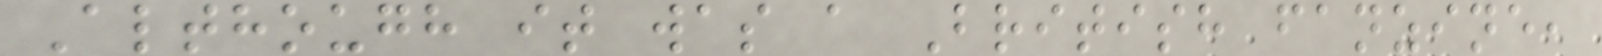Although it was a British fanzine,
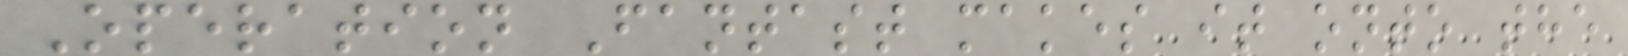Operation Fantast makes it onto the
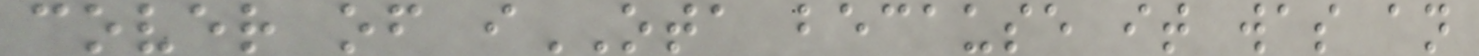cover of iOTA because it was an
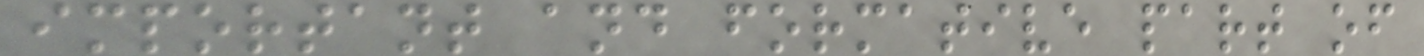important and formative part of
